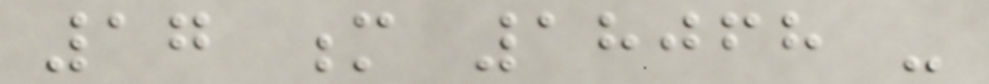17 m 18068 -
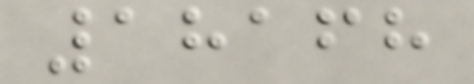18168
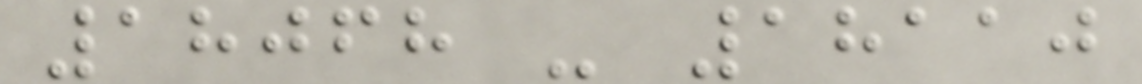18068 - 18110
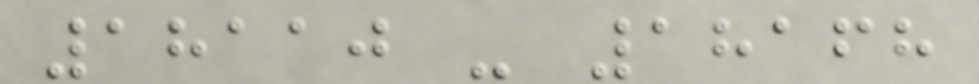18110 - 18168
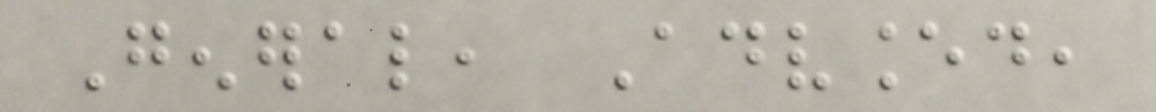General, Advanced,
